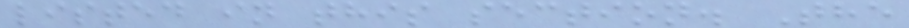listed in this section. The
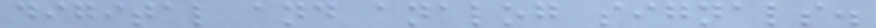digital and analog signals.
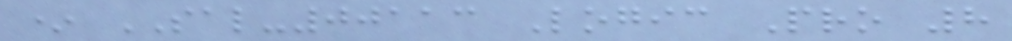* SAL-00113 Logic Pro 8
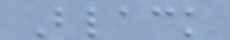Black
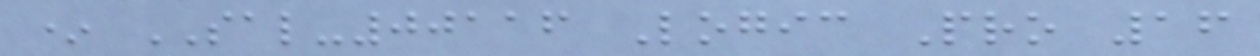* SAL-00116 Logic Pro 16
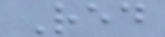Red
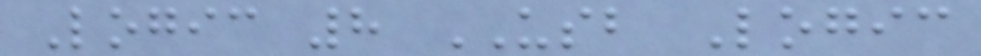Logic 8 USB Logic
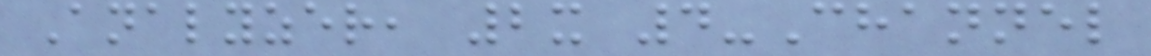Analyzer, 2x 4-Channel
